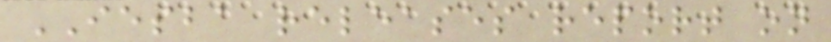IESBA releases report on
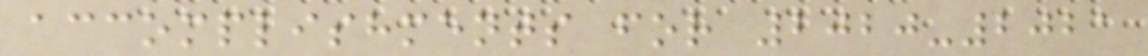accomplishments for 2020-2021
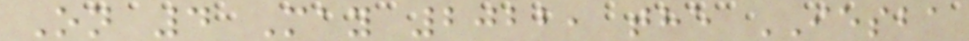On 4 May 2022, the IESBA
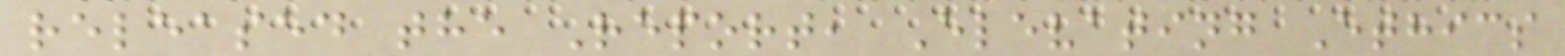released the Report, Elevating Ethics
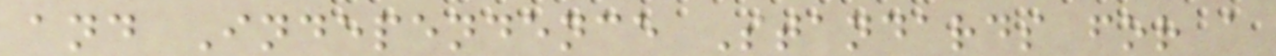and Independence Standards for a
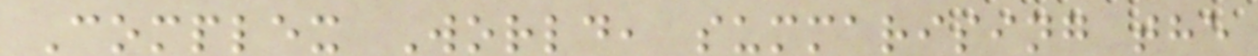Complex World, summarising the
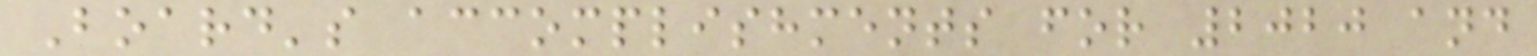Board's accomplishments for 2020 and
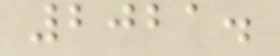2021.
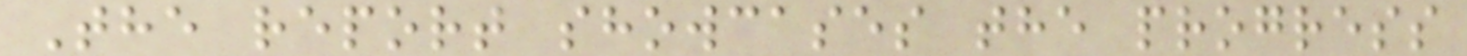The report showcases the progress
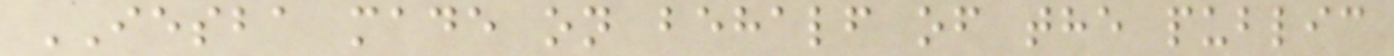IESBA made on behalf of the public
